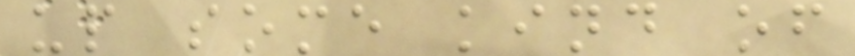up some kind of
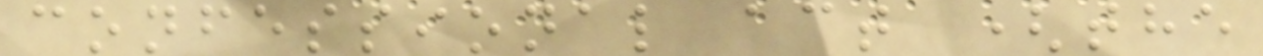confessional act (the
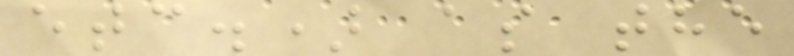etc.) as the
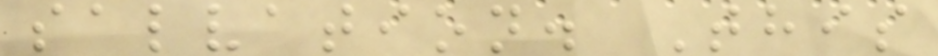salvation. This
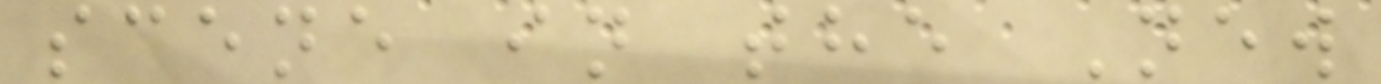scene in the New
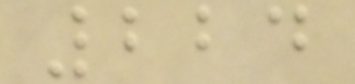224
